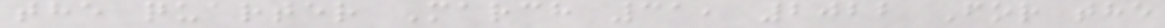the quarter March 31, 2022 For the
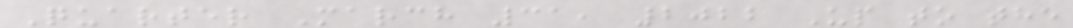Quarter March 31, 2022 Up to the
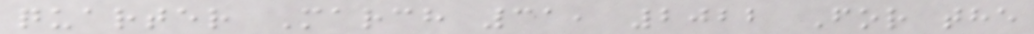quarter March 31, 2022 For the
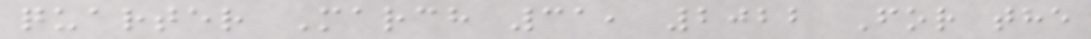quarter March 31, 2022 For the
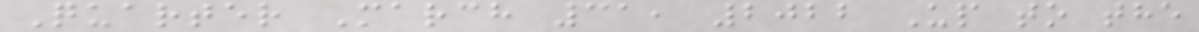Quarter March 31, 2022 Up to the
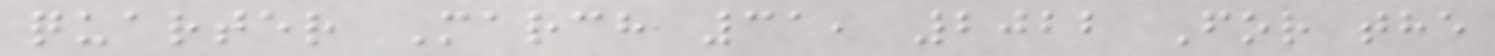quarter March 31, 2022 For the
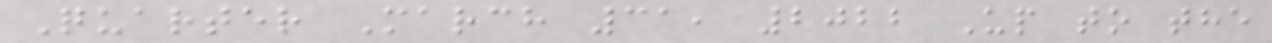Quarter March 31, 2022 Up to the
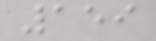159
